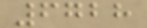6728
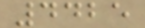4425
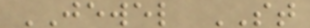JEWEL ST
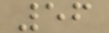56
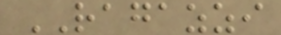RAGAZZI
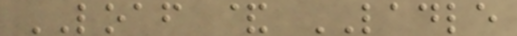LOAF & LADLE
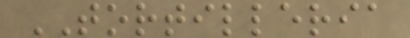TORTILLERIA
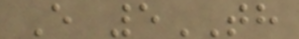E 5TH
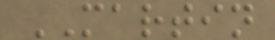MARTIN
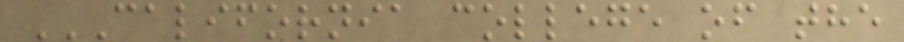CALIFORNIA COLLEGE OF THE
